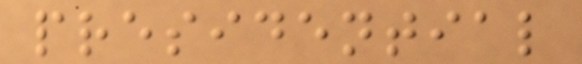presidential
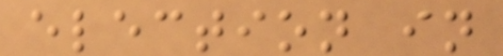election in
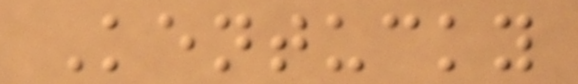Kentucky
